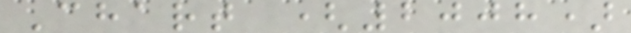Chart (2008)
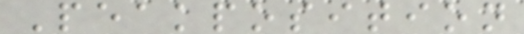Peakposition
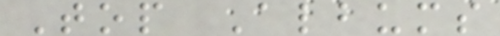Top Albums
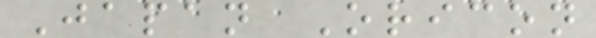Japan Oricon
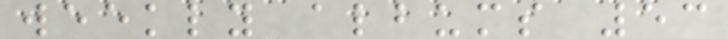weekly albums 53
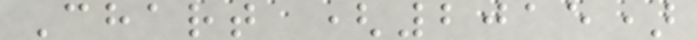Chart (2015)
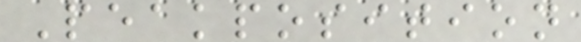Peakposition
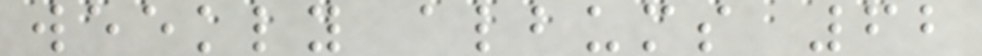weekly albums 62
